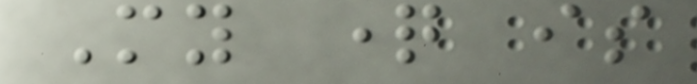My question is
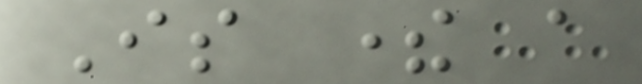Is there a
